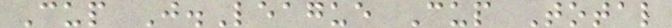Cup J.League Cup Total
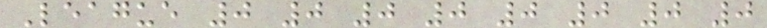League 0 0 0 0 0 0 0 0
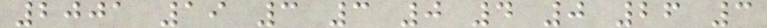2001 19 3 3 0 4 0 26 3
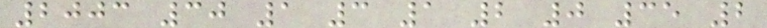2003 30 1 3 1 2 0 35 2
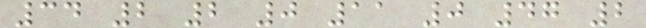34 2 2 0 11 0 47 2
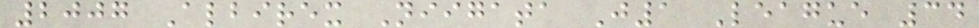2007 Albirex Niigata J1 League 34
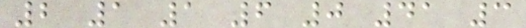2 1 1 6 0 41 3
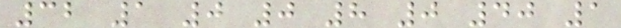32 1 0 0 8 0 40 1
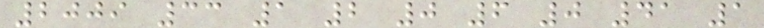2009 33 1 2 0 6 0 41 1
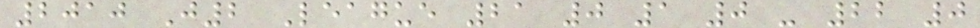2010 J2 League 21 0 1 0 - 22 0
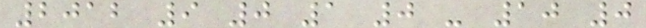2012 9 0 1 0 - 10 0
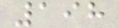198
